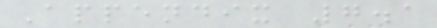Appendix 7.1
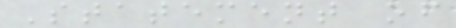Statement of
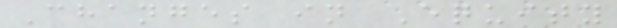Changes in Equity
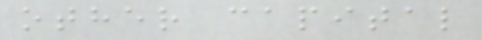other capital
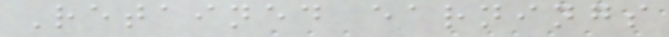Retained earnings
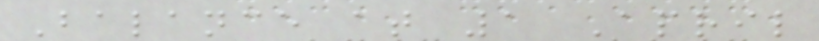Balance at 1 April
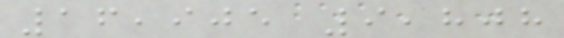16,905 9,808
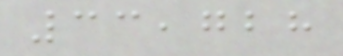33,728
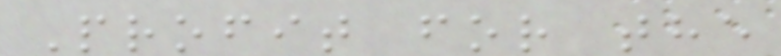Profit for the
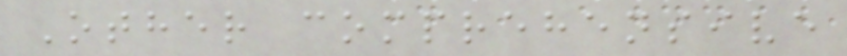Other comprehensive
